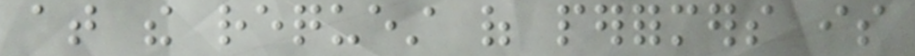at the request of performers is
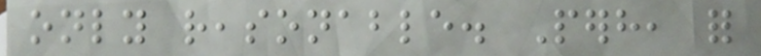only reasonable. Perhaps, for
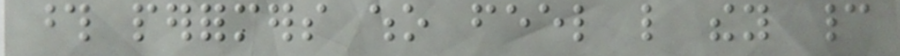those performers who feel like they cannot
